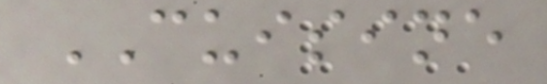CUISINE
